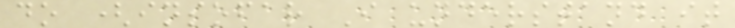do (insofar I understand it
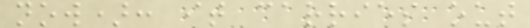now): it carries out
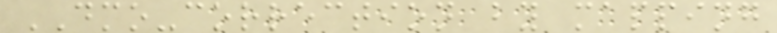DMO-correction by mapping
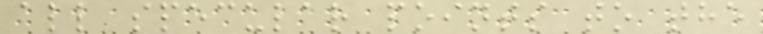all specular points to the
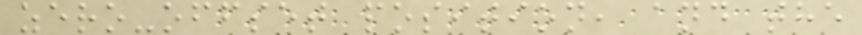zero-offset position, and the
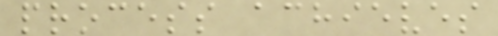process achieves
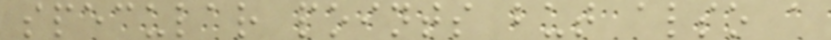specular points but also a
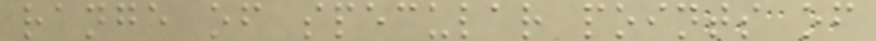range of specular points of
